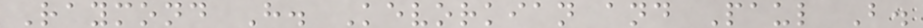Raymond H. Kevorkian and Paul B.
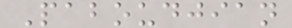Paboudjian
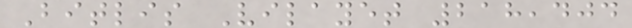Bitlis Vilayet 218,404
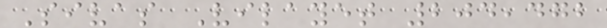Sivas Vilayet 204,472
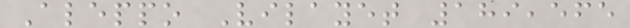Aleppo Vilayet 189,565
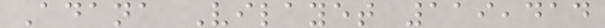Adana Vilayet 119,414
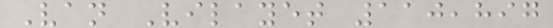Van Vilayet 110,897
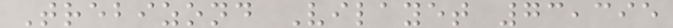Trebizond Vilayet 73,395
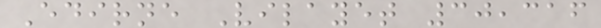Edirne Vilayet 30,316
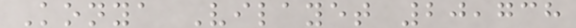Konya Vilayet 20,738
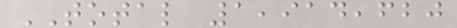TOTAL 1,914,620
